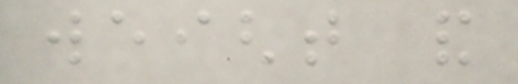weight and
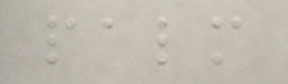palm
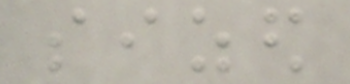sized
